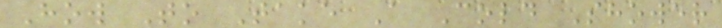How To Take A Cold Shower
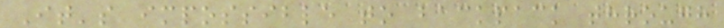It's impossible to backpack through
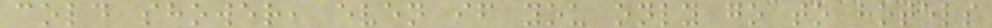cold shower, even if you only go to hotels
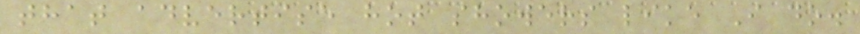that advertise hot showers like I do.
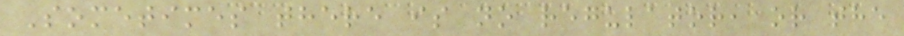Sometimes there is no regulator, or the
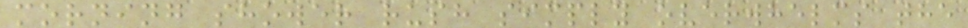morning shower rush simply overwhelms the
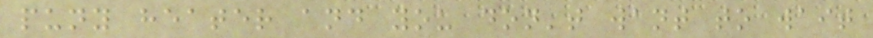puny heater and you don't want to wait
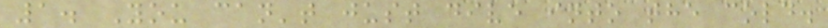1. You can't just dive into the cold.
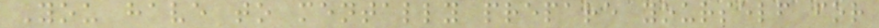You have to mentally prepare yourself for
